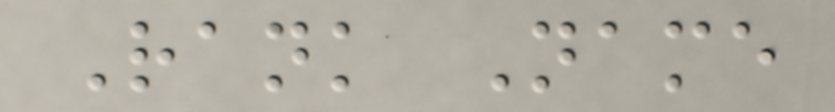Rank Name
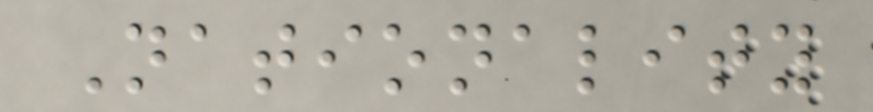Nationality
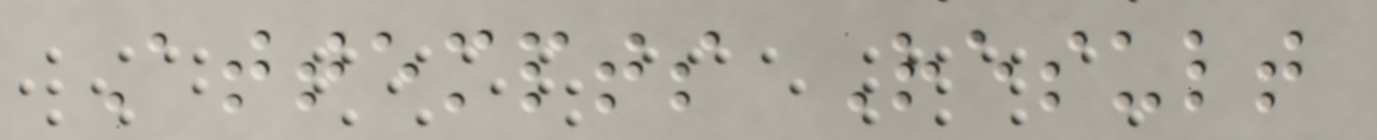Attempts Result
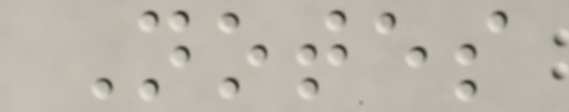Notes
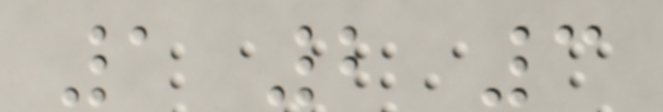1 2 3
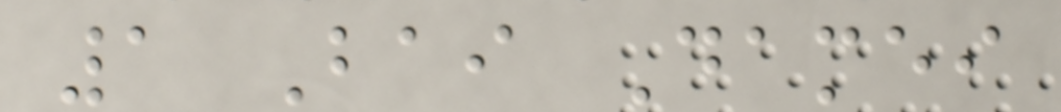1 Bai Damei
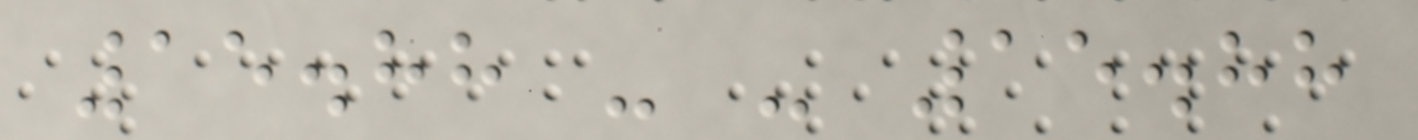15.88 - - 15.88
